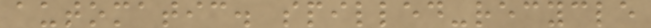automatic. spilled-recycle
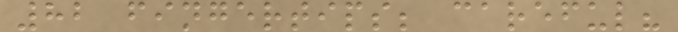82 fingertips; careful?
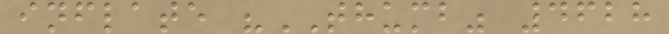inflate "THUMB" 4628
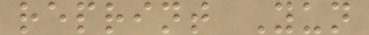reprint Yun
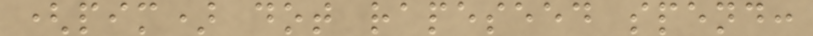(pim) dot rapeseed spend:
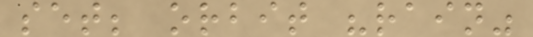set; orbit "rain"
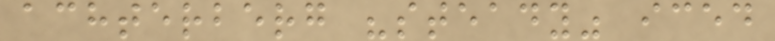achterberg "steady" iced
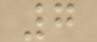7
